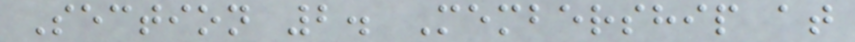Section 2. Membership at
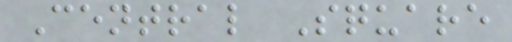Central Square
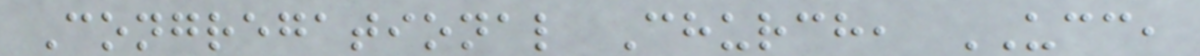Congregational Church, UCC,
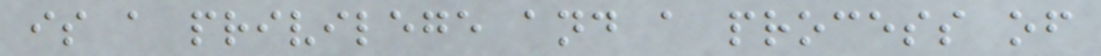is a privilege and a process of
